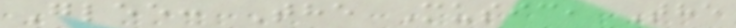Glee: The Music, The
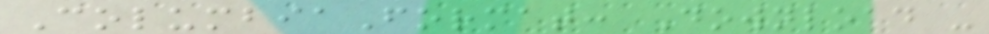ColumbiaFormat: Download -
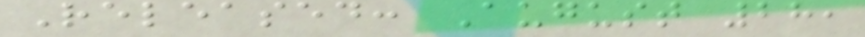Released: August 28,
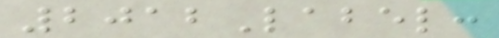2012Label:
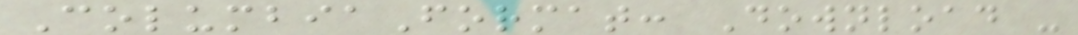ColumbiaFormat: Download -
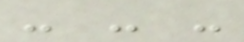- - -
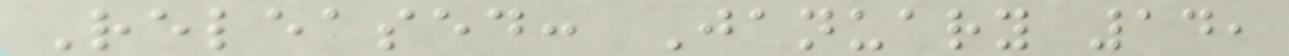Released: January 14,
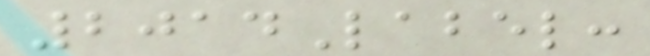2014Label:
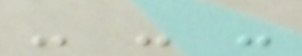- - -
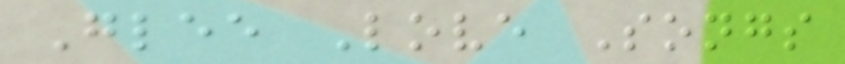Glee Love Songs
